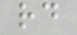rd
